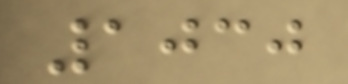1030
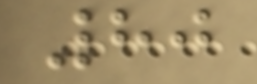80
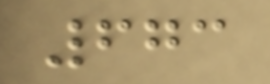673
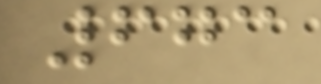673
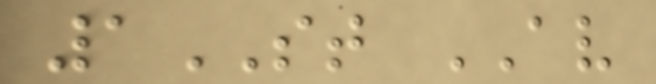1ST AV
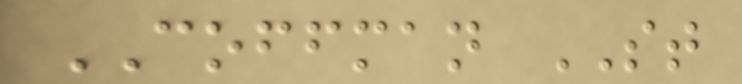COFFMAN ST
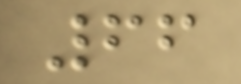66
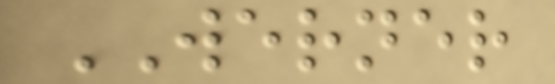WERNER
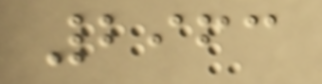2963
